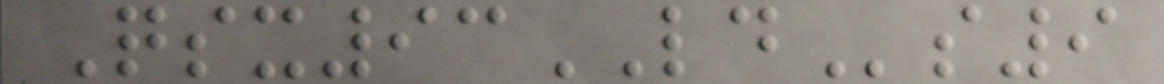Qsx93LDs9
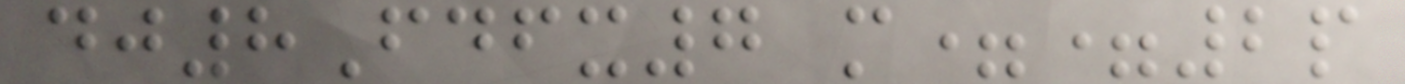dj8Fdfx7 m==2p
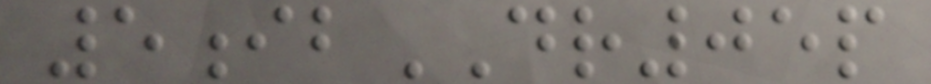5ibDR05p
